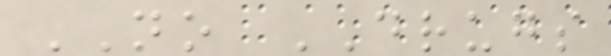NO DRUGS
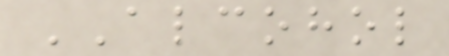ALCOHOL
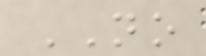NO
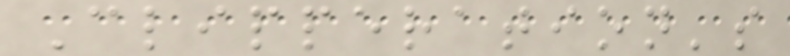Clipperation's
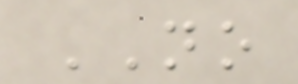NO
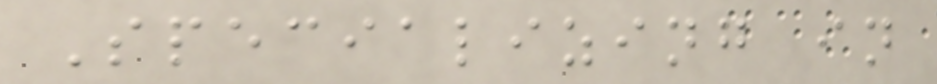Specializing in
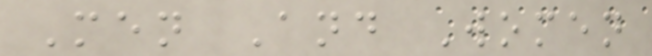Men And Women
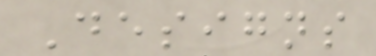Designs
